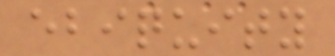ebiquity
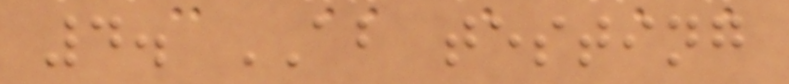4. AB testing
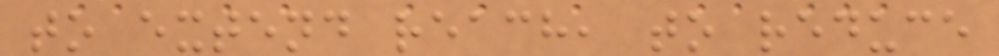to extend reach, to reduce
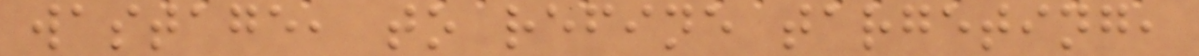wastage, to refine targeting,
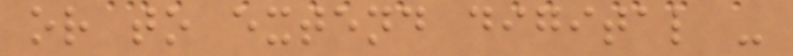or to extend digital -
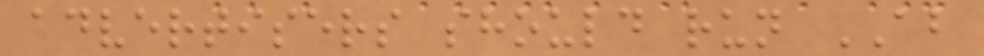advertisers should run AB
